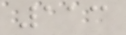113
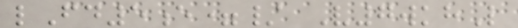lFd5e=/ V7wkhL
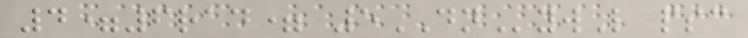4=6rad= 5DNywL psc
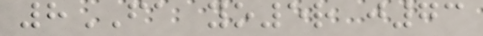8FA yo5r j73
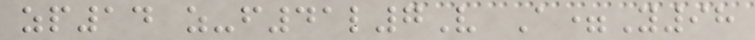zp14 z-f41l7V A=Y98
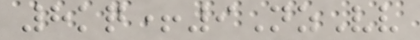8kq+9NzVv
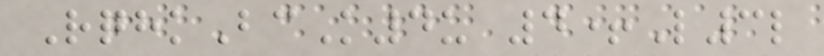RqhkBcK4u 4+L3l
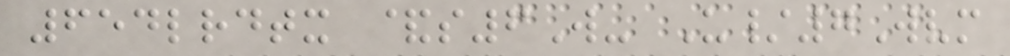654lrdtx &s6W- U/7Wvm
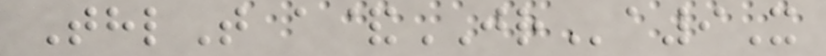ThlT a&JRa9X
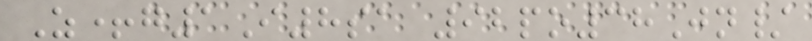Z+g1I8sa 92po38Jn/
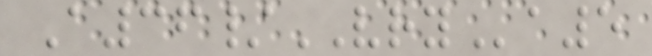A36/VRYa5
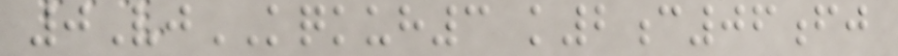0VjKQKUH3 k2c06fj
